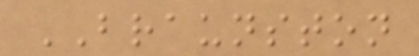BRAUNSTON
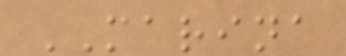MARINA
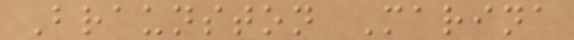Braunston Marina
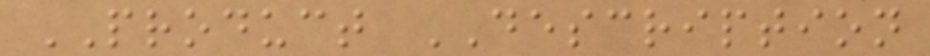PRODUCT DESCRIPTION
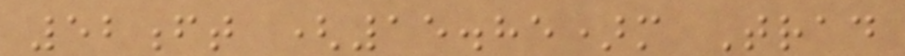52ft (15.85)m Trad
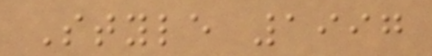Style 1997
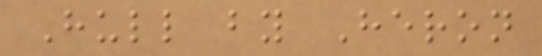Hull by Heron
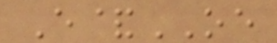E&OE
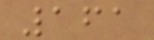161
